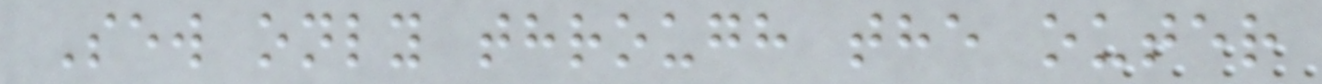Sew only through the outer
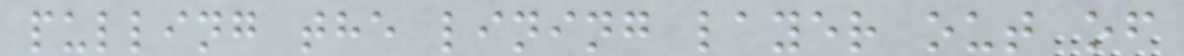pulling the lining layer out of
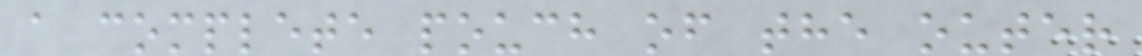a complete pouch of the outer
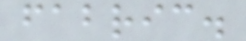fabric.
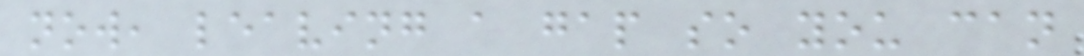now, leaving a gap so you can
